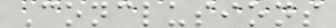Conclusions
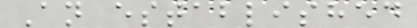An established
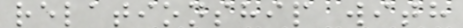relationship with
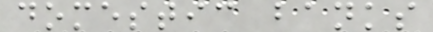domestic banks
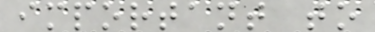important to
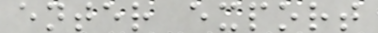enter export
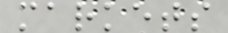markets
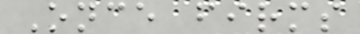Once firms
